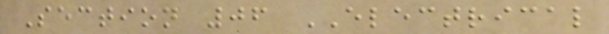Section 06 ELECTRICAL
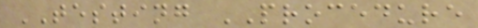TESTING PROCEDURE
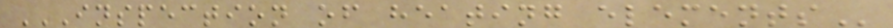INSPECTION OF HEATING ELEMENTS
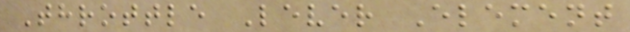Throttle Lever Element
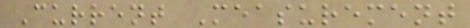Current Measurement
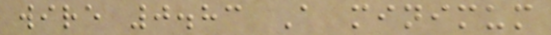wire 0.83 A minimum
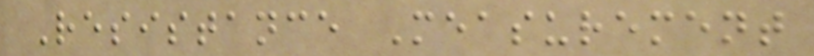Resistance Measurement
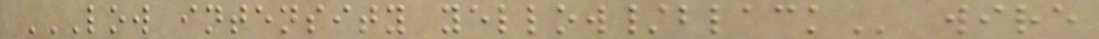LOW INTENSITY YELLOW/BLACK wire
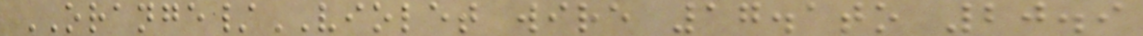ORANGE/VIOLET wire 17.1to 20.9
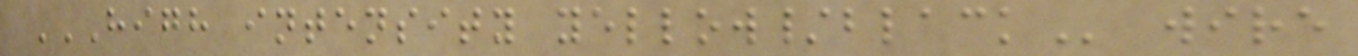HIGH INTENSITY YELLOW/BLACK wire
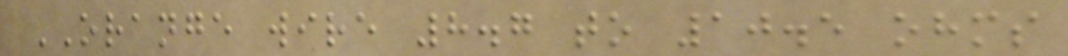ORANGE wire 8.7 to 10.5 ohms
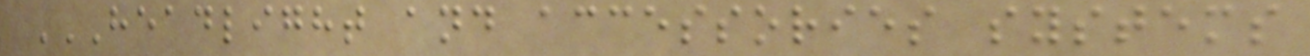HEADLIGHT AND ACCESSORIES SYSTEMS
